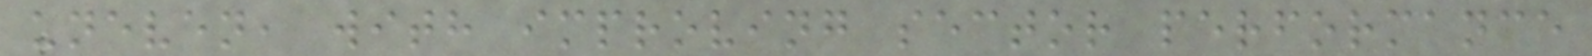uneven, with improving sector performance
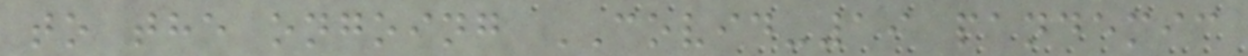to the ongoing COVID-19 pandemic
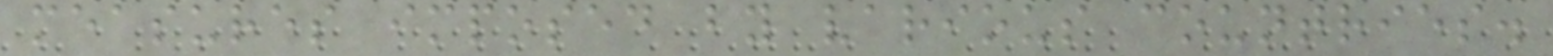measures imposed by various countries.
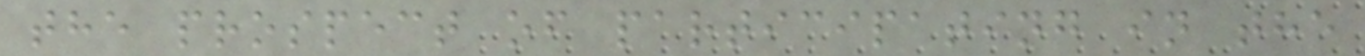the prospect of participating in the
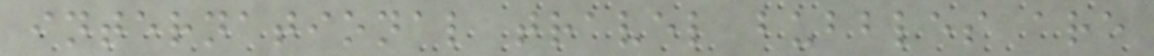international travel bubbles are
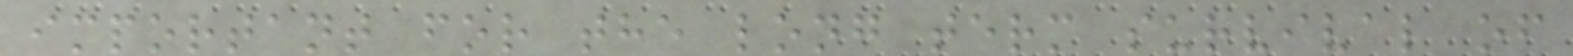important for the long term survival of
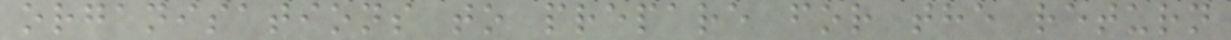organisations to prepare for the return
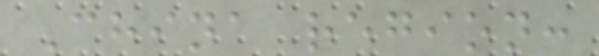China region:
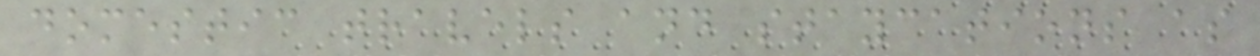domestic travels and staycations as
